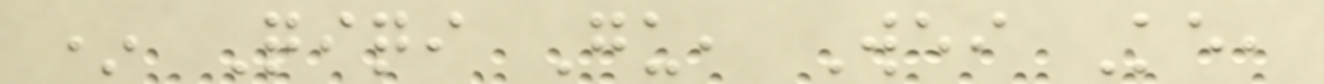* Qiqi Gu, Wei Ke,
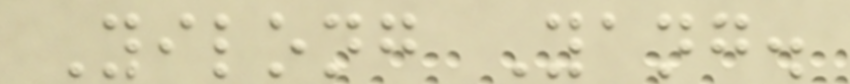Yilong Yang.
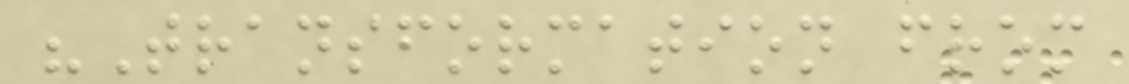"Transformation from
